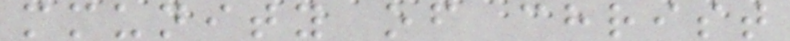mmunity of christ
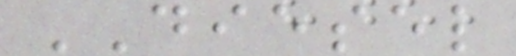DIESEL
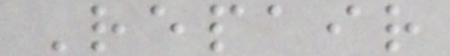Repair
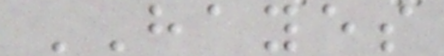HAYES
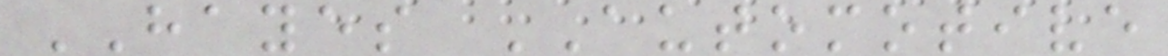HAYES AUTOMOTIVE
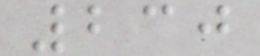230
